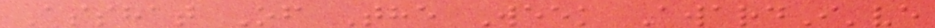Asshat Of The Week AwardI've
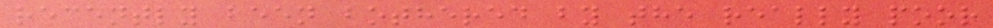recently been bothered by the really poor
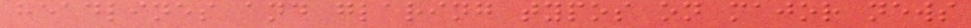headlines and glaring typos on major news
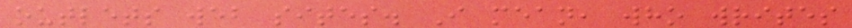outlets web sites. I mean, who writes
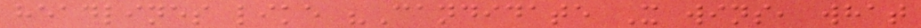headlines like "Candidate X wins, what
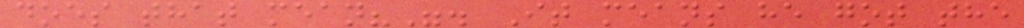does that mean?". It means he got the
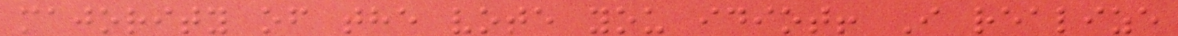majority of the vote you idiot! I realize
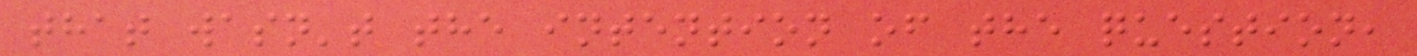that wasn't the intention of the question,
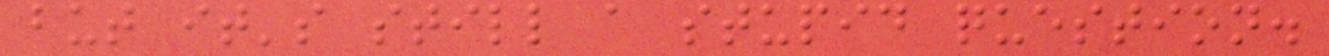but it's still a stupid question.
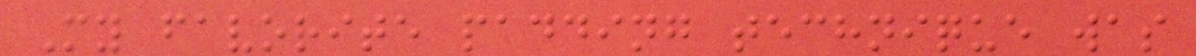My favorite padding technique was
